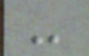-
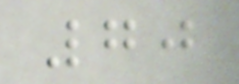70
